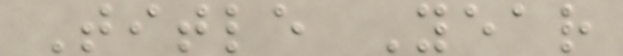Title Year
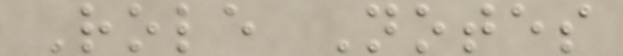Role Notes
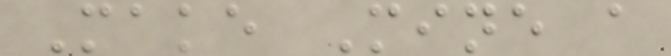Make Mine a
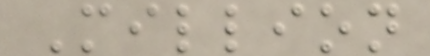Million
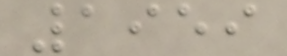1959
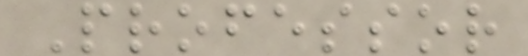Professor
